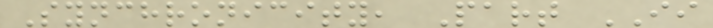Synchronicity, Part II
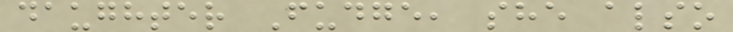daughter Fudge, she also
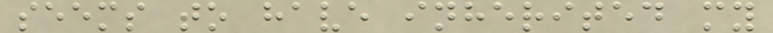seems to have inherited my
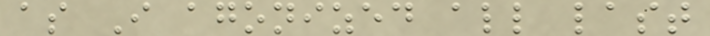as I agonized all last
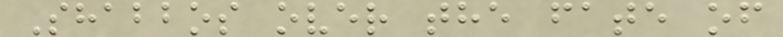Shabbos over the fate of
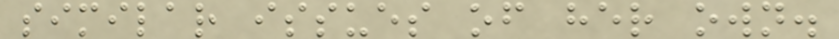similar issues of her own.
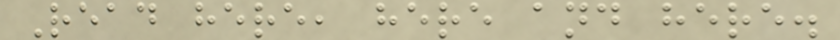Read here, here and here.
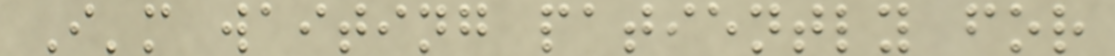I'm waiting patiently for
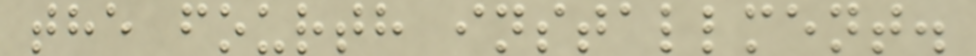the fourth installment.
